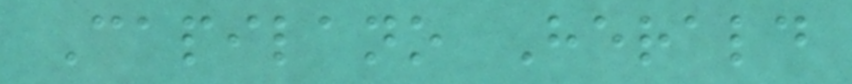Capilano Herald
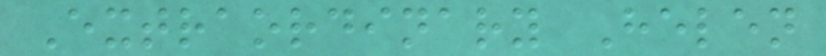Extraordinary Helen
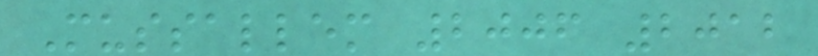Mussallem 2006 2012
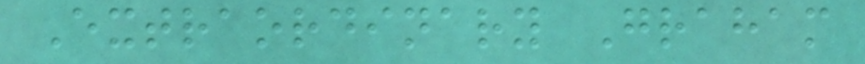Extraordinary Graham
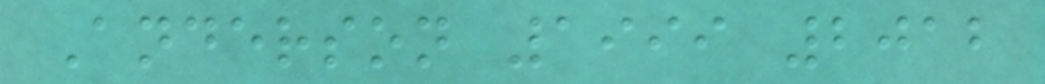Anderson 1999 2012
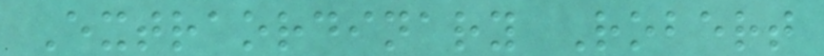Extraordinary Robert
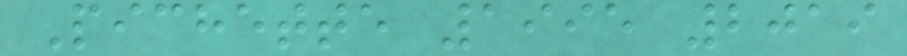Pichette 1995 2019
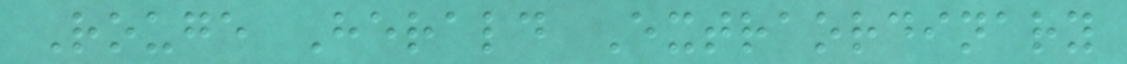Rouge Herald Extraordinary
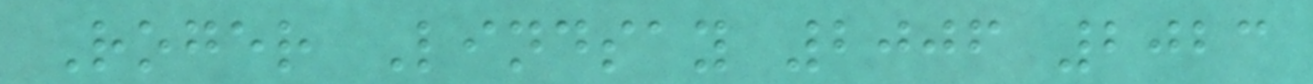Roger Lindsay 2006 2023
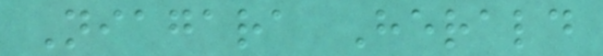Niagara Herald
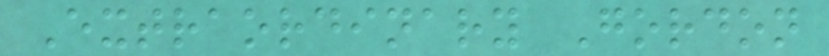Extraordinary Gordon
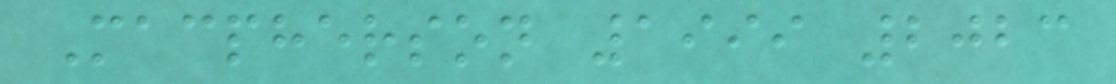Macpherson 1999 2023
